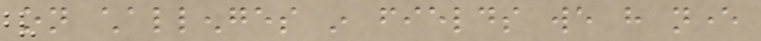on challenges in fields we have never
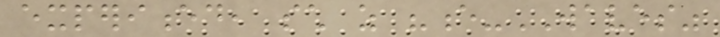experienced, such as "e-WAVES"
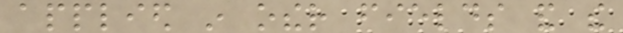applied in other fields and the
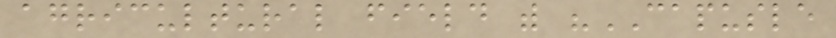agricultural field with "CAPUSLE
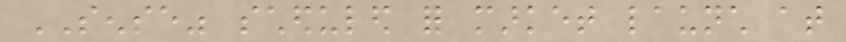SENSE" scheduled for market launch at
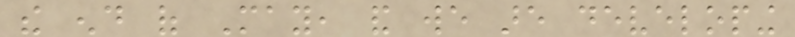the end of May, and we are developing
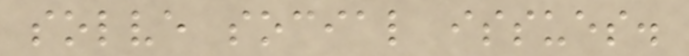solve social issues.
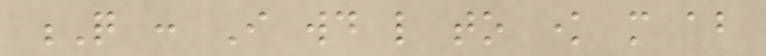Q : I would like to know more about
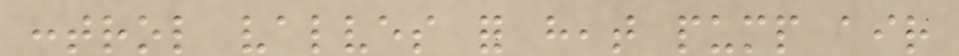control valves for heat pump air
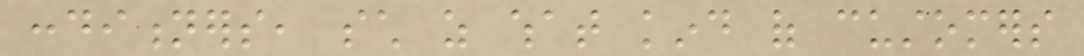conditioners, such as what kind of customers
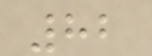82
